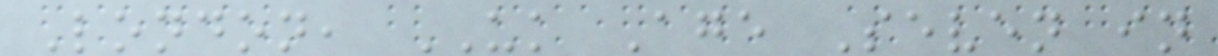London, UK Age Seven in
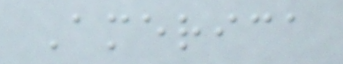America
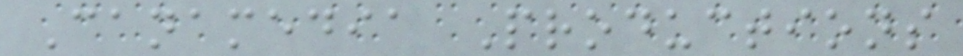Canamedia Productions
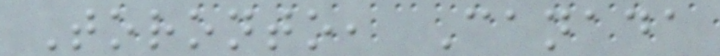Toronto, Canada
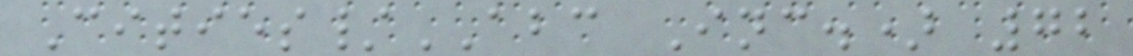Cities/ABC Inc.) 72
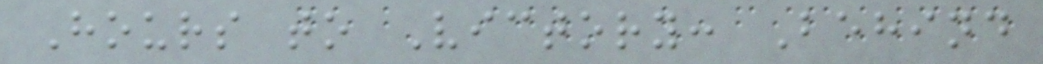Hours to Victory: Behind
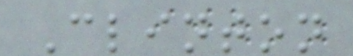Clinton
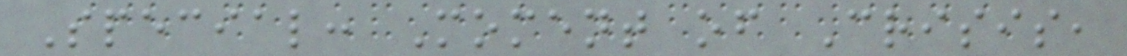Special: Moment of Crisis,
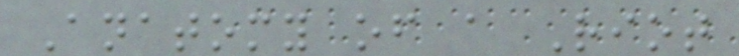Anatomy of a Riot
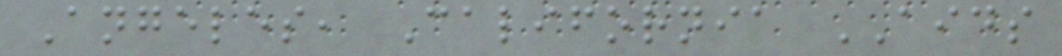Angeles, California AIDS
